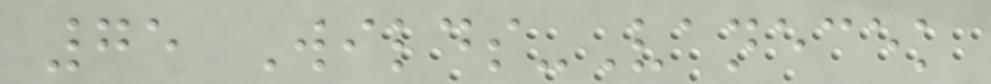75 Wilds-Vanecek
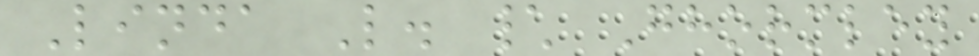Linda L. \ Ghormley
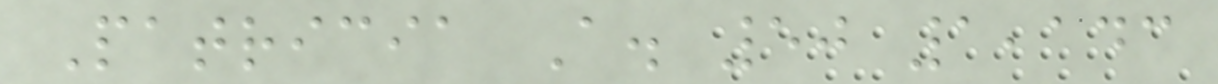Patricia A. 50 1,143
